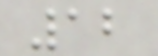12
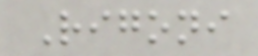Rigoni
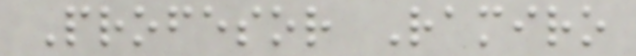Profesor Ramiro
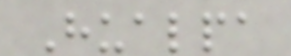Hualpa
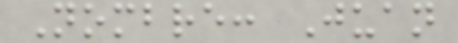Nombre: Juan
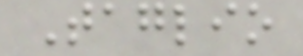Taglio
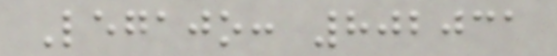Legajo: 802031
